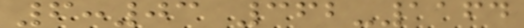6:03 362-1164
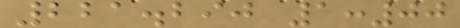221.290 1:00
